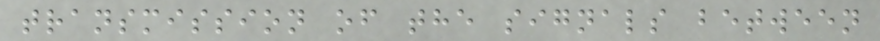transmission of the signals between
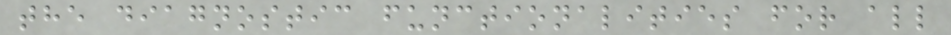the diagnostic functionalities for all
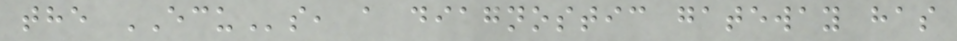the ECUs, a diagnostic gateway has
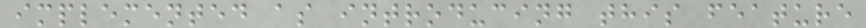implemented as introducing this feature
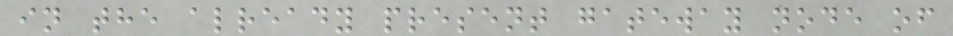in the already present gateway node of
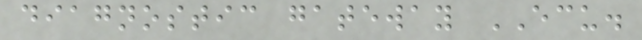diagnostic gateway ECU.
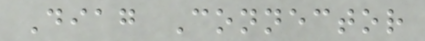Diag Connector
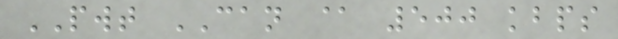PWT CAN @ 500 kbps
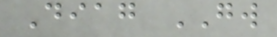Diag GW
